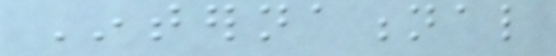International
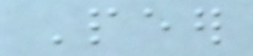Peer
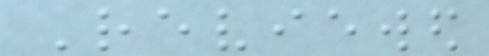Reviewed
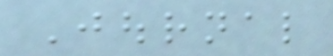Journal
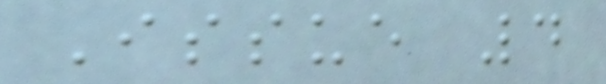Issue 4
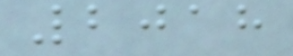2018
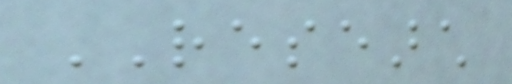RESEARCH
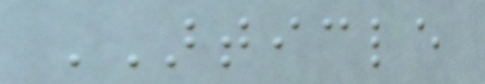ARTICLE
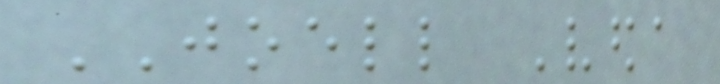JOELL Veda
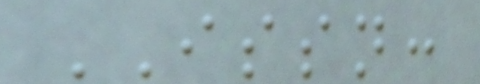ISSN:
